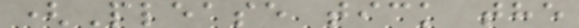(Please tick the
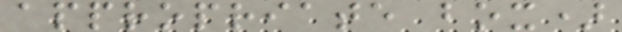appropriate box)
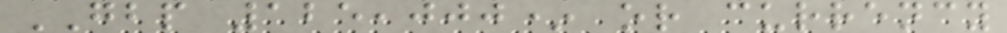GBP 125,000* or currency
